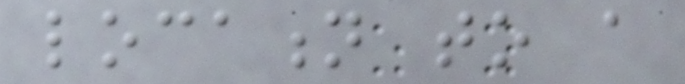location to a
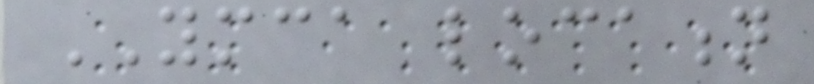YMCA location
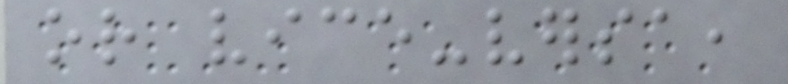or vice-versa,
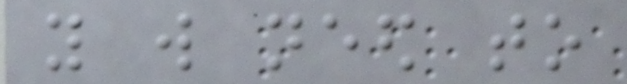you will need to
